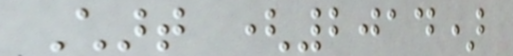Chart (2014)
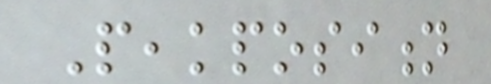Peakposition
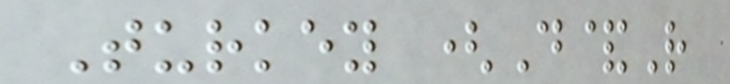Turkey (D&R
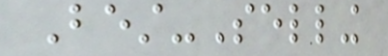Best-Selling
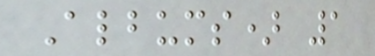Albums) 1
